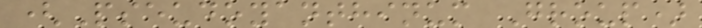(Pseudoyanthinum Group)
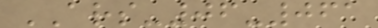ARS-06-061
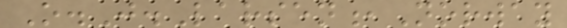O.J.Larsen,Norway
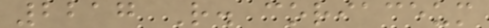2217 R. coriaceum
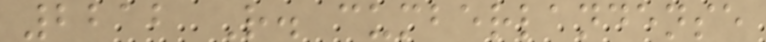2212 R. cumberlandense
